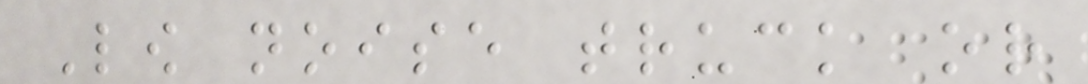Low noise truck or
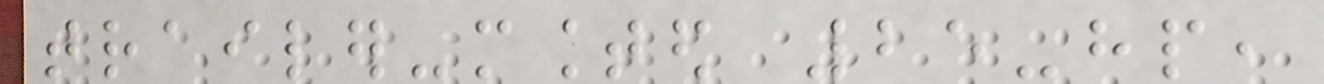trailer-mounted 25-hp,
